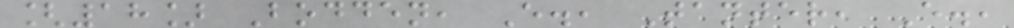[18] Bodden, E., Tanter, E.,
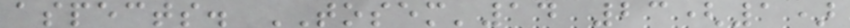aspects. TOSEM'14 23(1)
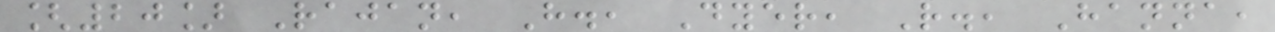[20] Rajan, H., Dyer, R., Hanna,
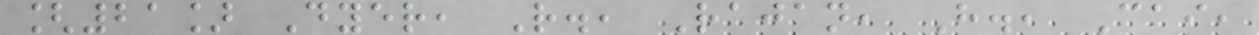[21] Dyer, R., Rajan, H., Cai,
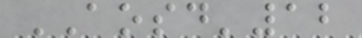AOSD'12
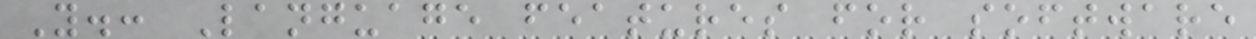Y.: Language features for software
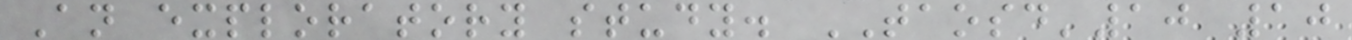An exploratory study. TAOSD'10 10
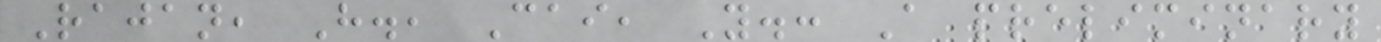Rajan, H., Cai, Y.: A preliminary
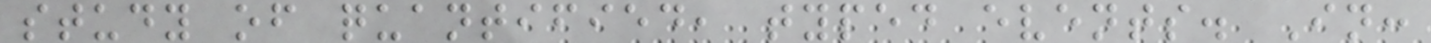study of quantified, typed events. In:
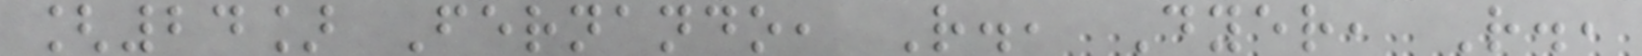[24] Fernando, R., Dyer, R.,
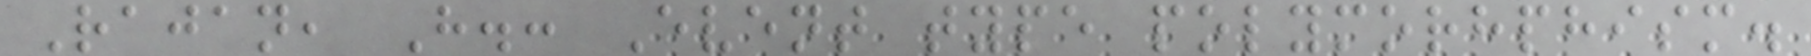Rajan, H.: Event type polymorhphism.
